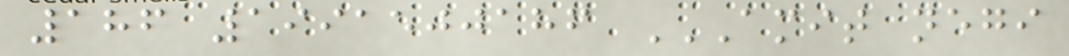186 1991500186 AMIT NEGI
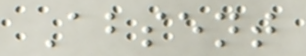Absent
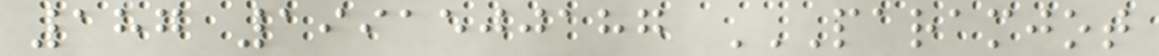187 1991500187 PARAMJOT
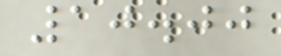10.00
